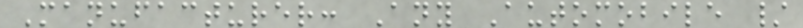Manufacturer: Any Automobile /
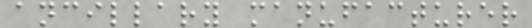ancillary manufacturer
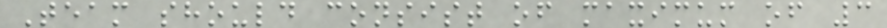Team should consist of maximum of 3
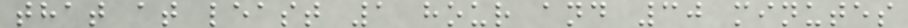that at least 1 hour and 30 minutes
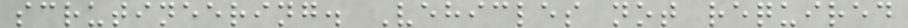scrutineering. Vehicles not required
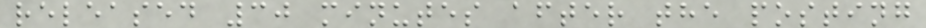released 30 minutes after the posting
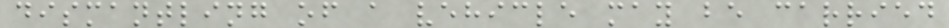dismantling of a vehicle may be carried
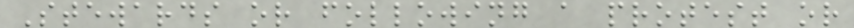Stewards or following a protest or
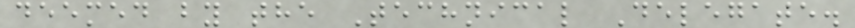deemed by the Technical Delegate.
